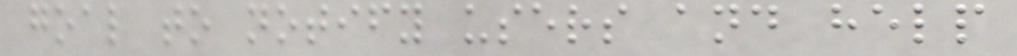goal to notify users and help
